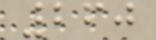260
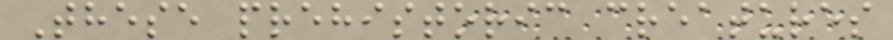These prehistoric creatures
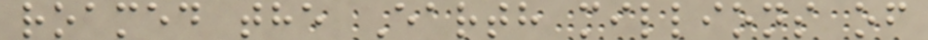roamed the Earth millions of
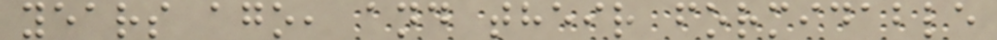years ago, and their formidable
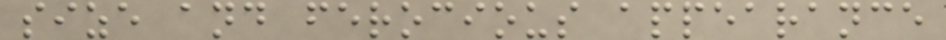size and ferocious appearance
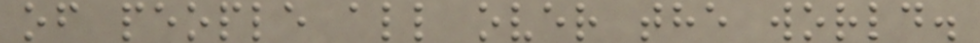of people all over the world.
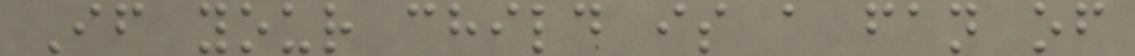If your child is a fan of
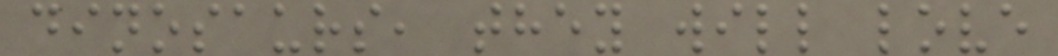dinosaurs, they will love
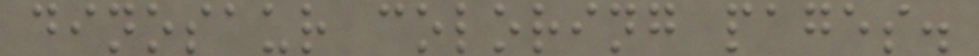dinosaur coloring pages.
